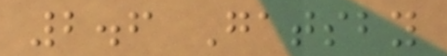2.6 Gatsby
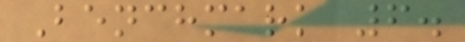Benchmark 6.
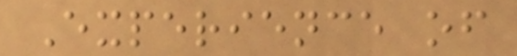Experience of
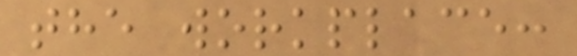the workplace:
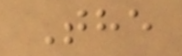The
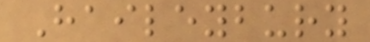Haileybury
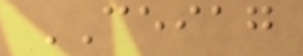CEIAG
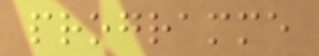programme
